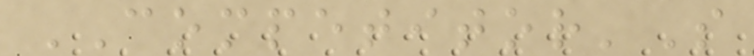COMPETITOR'S
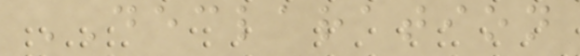DECLARATION
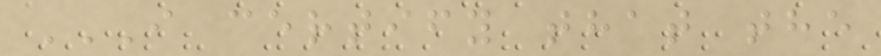I CERTIFY THAT THE
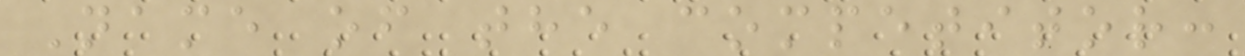Name of the competitor:
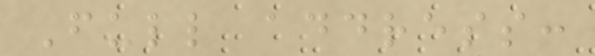Full address:
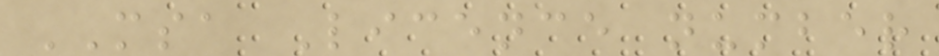MSA Licence number
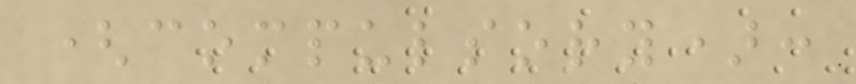(compulsory):
